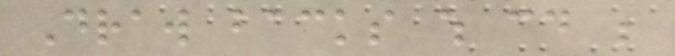Draw backs which could be
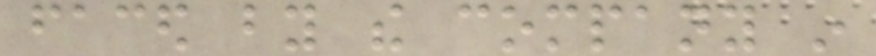faced by the company in
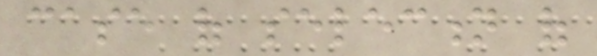case of selection of
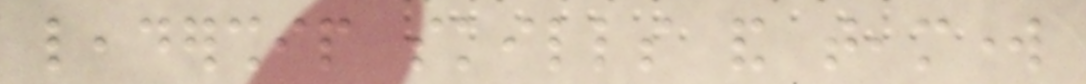leadership skills and teamwork
